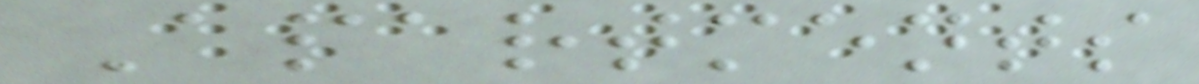Apartments
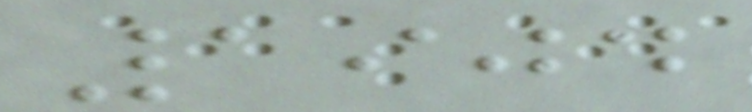1904
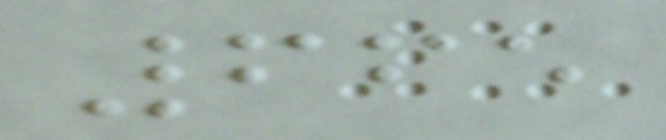665
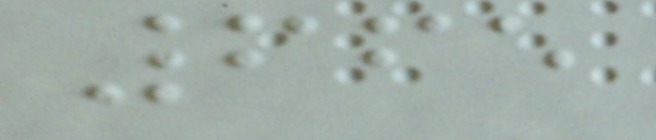665
